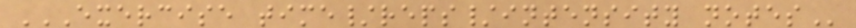EXERCISE TIME/REPS/INTENSITY NOTES
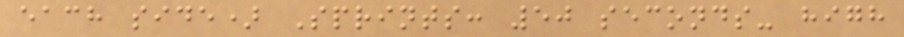each side) Sprints: 50 seconds- high
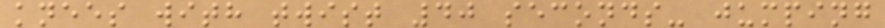knees with twist 40 seconds- jumping
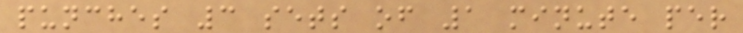punches 3 sets of 1 minute per
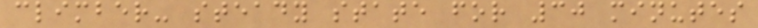climber- steady state for 30 minutes
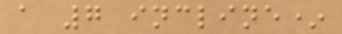a 7 incline*
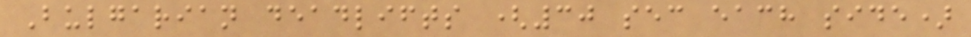Bulgarian deadlifts (30 sec each side)
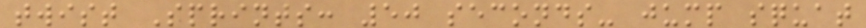twist Sprints: 50 seconds- jump squat
